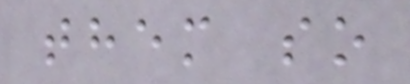them so
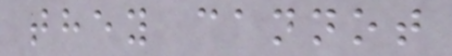they cannot
